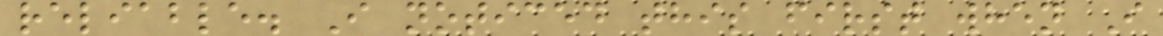reliable. I noticed this first when I
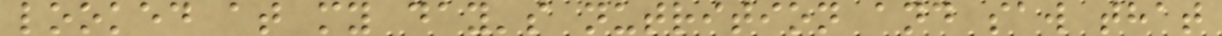looked at my day's nutrition and saw that
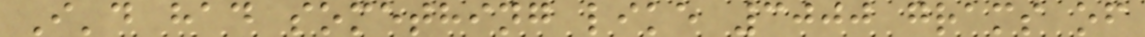I'd had something like 3000 grams of
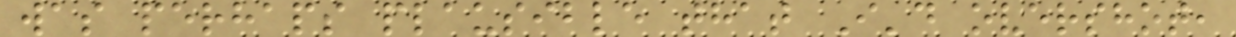was perhaps plausible that I'd overshot,
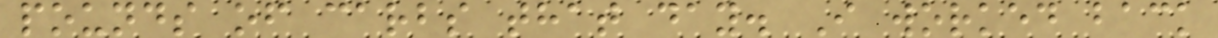pounds of carbs that day. I worked back
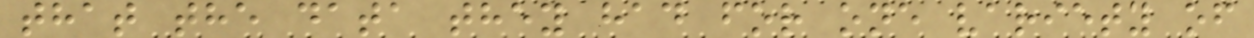that the data they had for one variety of
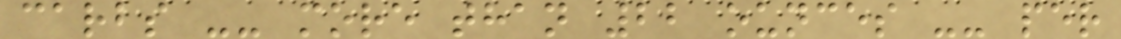carbs -- more than 22 ounces -- per
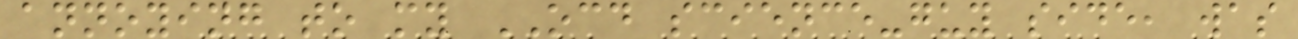annoying to my OCD science-guy side, was
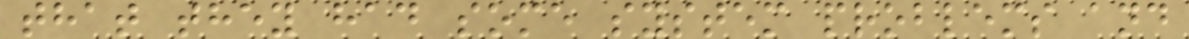that they had some system problems and
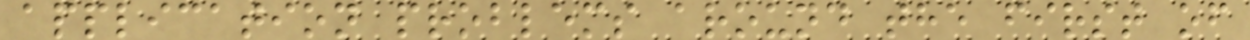application problems around the first of
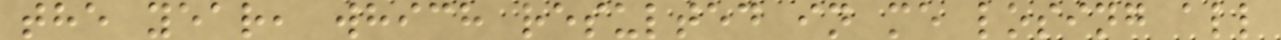the year, which resulted in me losing all
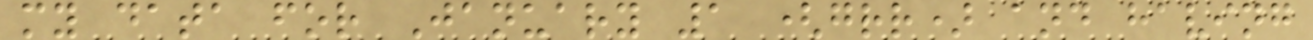my data for January 1 (grr) and having
